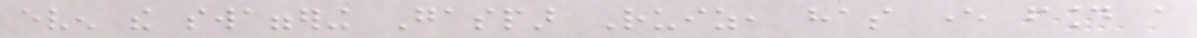even the swaggering Gaspar Ruiz, has ever found a
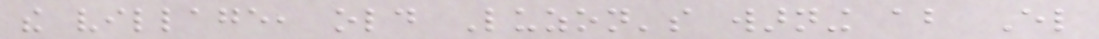the village, old Luzon's warning about El
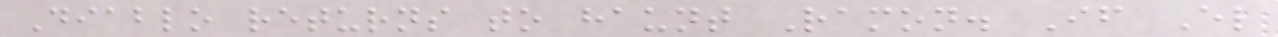Diablo returns to haunt Ramon. If El
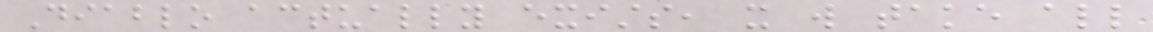Diablo actually exists, it will take all
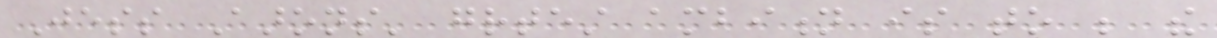Jess Aarons' greatest ambition is to be the
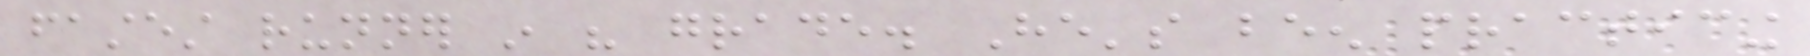fastest runner in his grade. He's been practicing
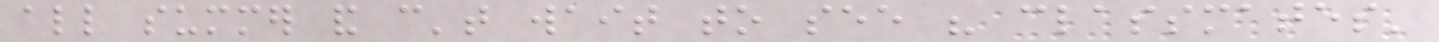all summer and can't wait to see his classmates'
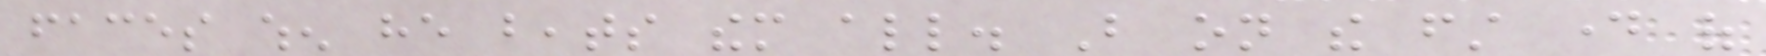faces when he beats them all. But on the first day of
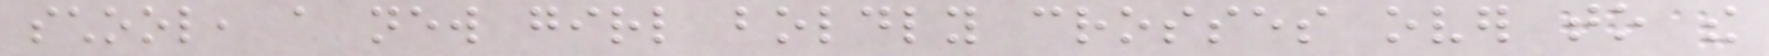school, a new girl boldly crosses over to the
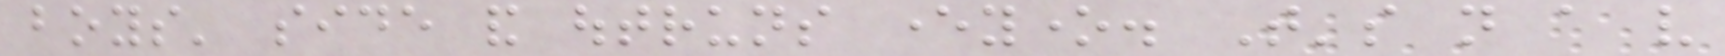boys' side and outruns everyone. That's not a very
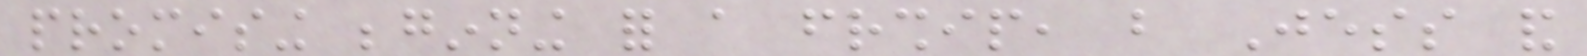promising beginning for a friendship, but Jess and
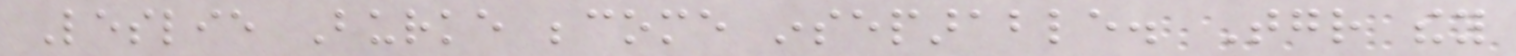Leslie Burke become inseparable. Together they
